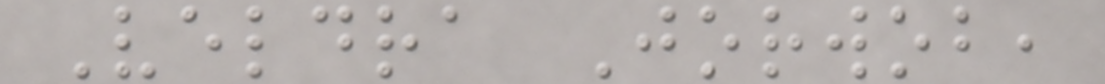Veldra Jorwob,
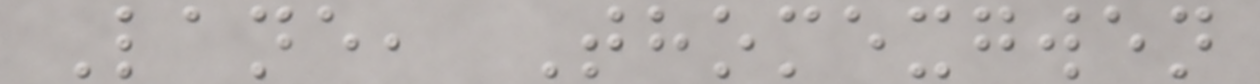Lane, Thomexgwen
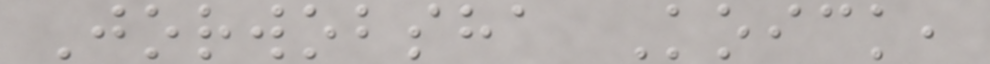Jorwobsha Koick,
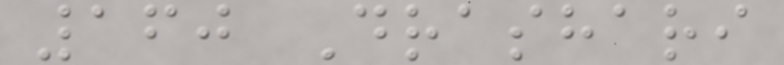160 Drashari
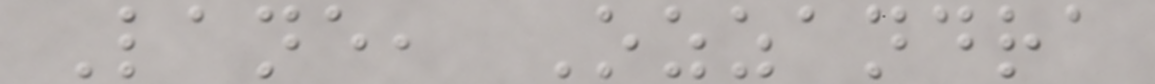Lane, Ozzandra
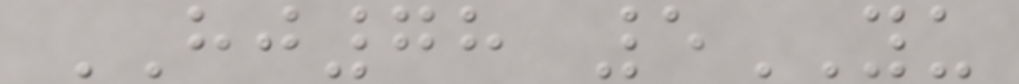HJ78 5YU
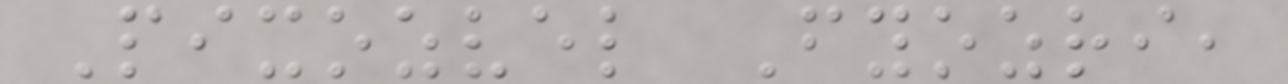Pixozvel Fyozri,
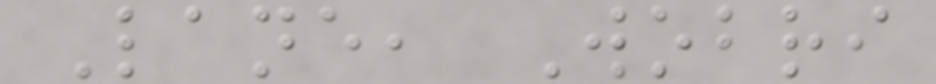Lane, Wobri
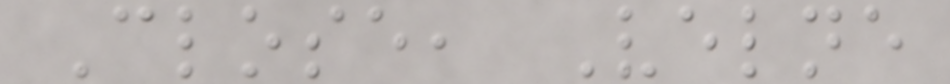Close, Velne
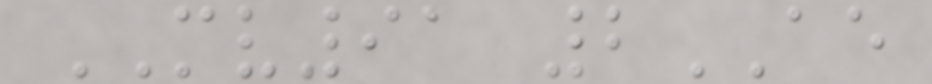MV91 2AE
